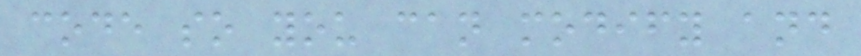code so you can modify and
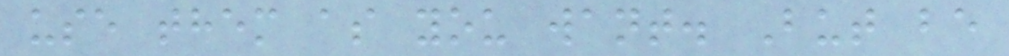use them as you want. But be
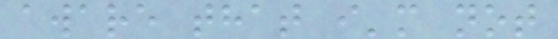aware that i'm not
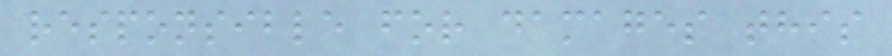responsible for damages this
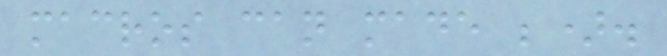macros can made ;).
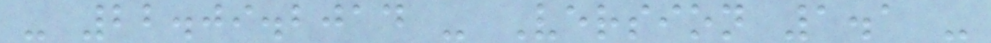- 22.09.2014 - Version 1.1 -
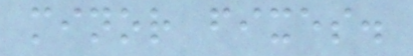minor fixes.
